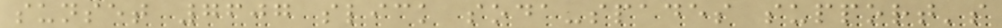sunset 7607 slick soda-spades support's
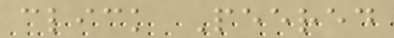click Peered
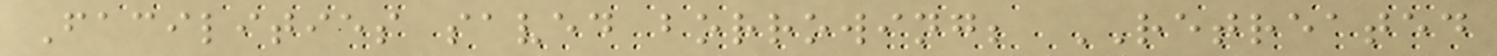Facilities saved borrowing; RETREATED
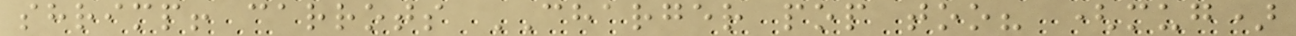shrimp! carrots CHARGER pop too? (mug)
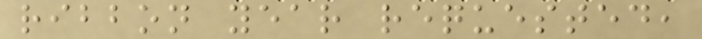ribbon year requested,
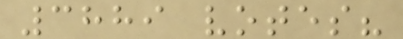3889 votes?
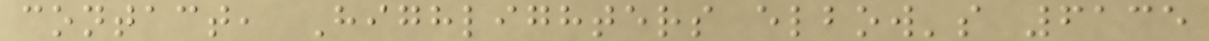contact, Highlighters elbow's 6135
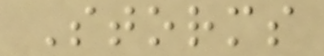Storms
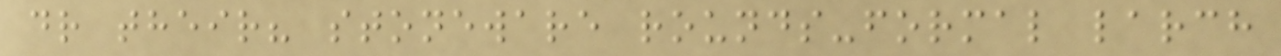dr their? stoneware rounds-formal larch
